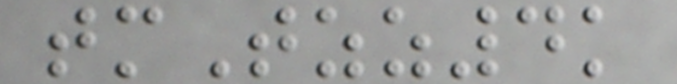tmTzz4k
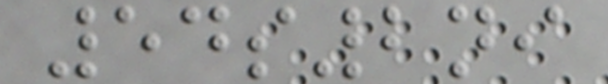54s2ni
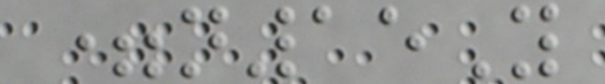=n15Y
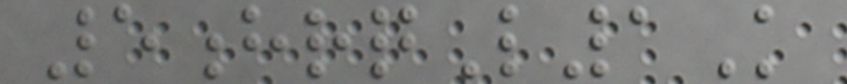5hrqL1K
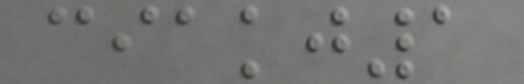ciakj1
